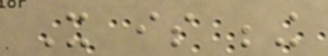It is being
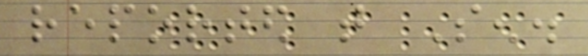reported that Sen.
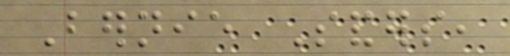Bernie Sanders,
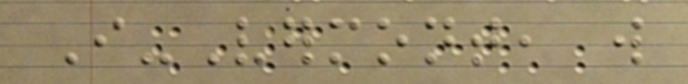I-Vermont, will
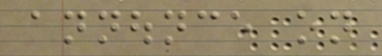announce on
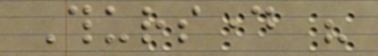Thursday his
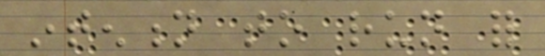intention to run for
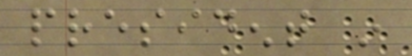president in
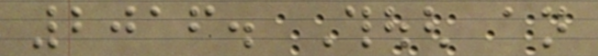2016. Though an
